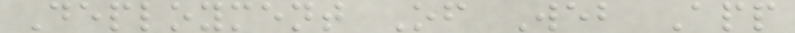Deployment Of Web App
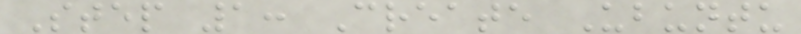Step 1: Create Ubuntu
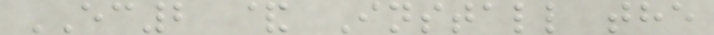EC2 & Install the
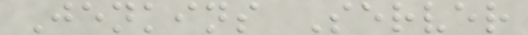Jenkins Server
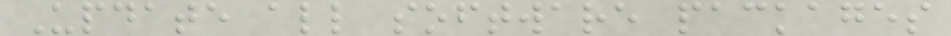Update all software packages
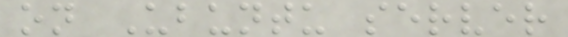on Ubuntu server
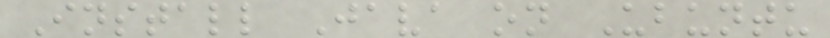Install Java on Ubuntu
